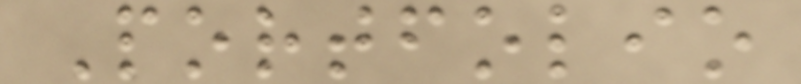Portfolio
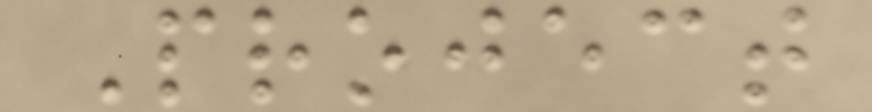Project
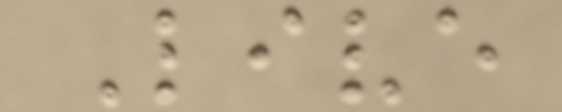Live
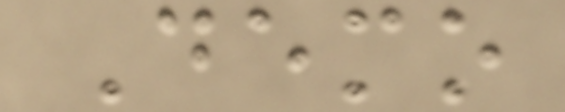Demo
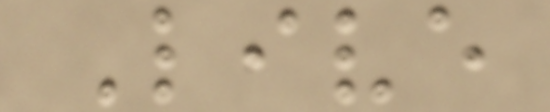Live
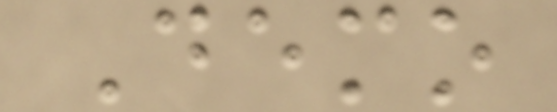Demo
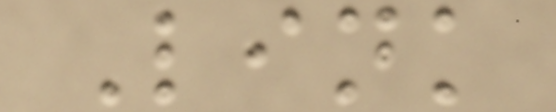Link
